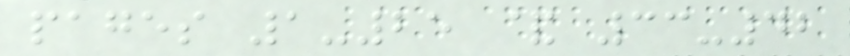pages 1-25 & 33-42
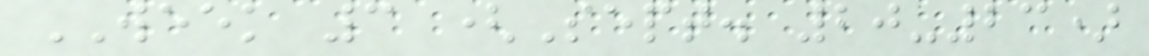WEEK 3 (Sept. 20-23)
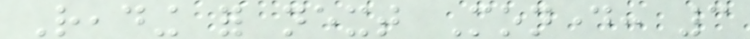Reading for next Monday: 3
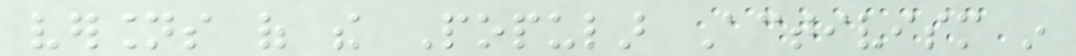versions of the Popular Activism in
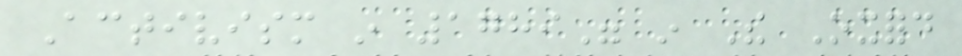Activism in 1789" in The Oxford
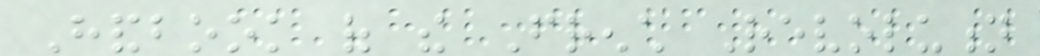Handbook of the French Revolution
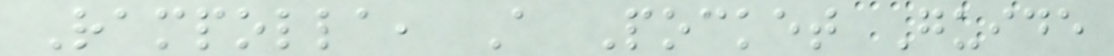Rampolla, A Pocket Guide
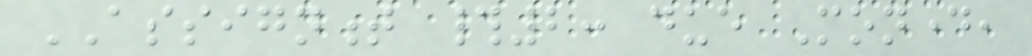ASSIGNMENT #2: due Monday,
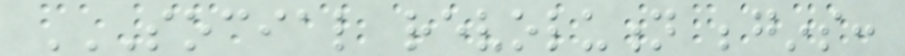SOCIAL REVOLUTION BEGINS:
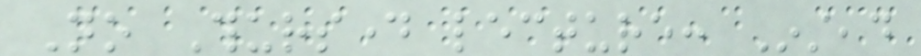No Thursday lecture: Instead
